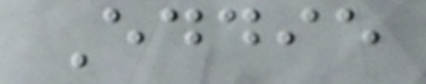Eddie
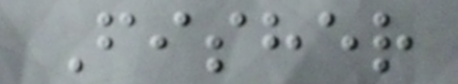Fisher
